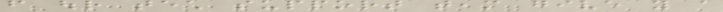from our tech support team give you a
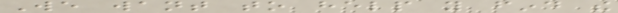We want to help you find the
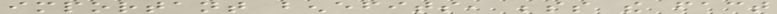important benefits, besides the fact
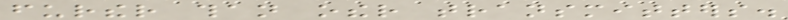further than other transmitters.
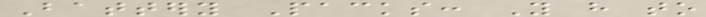Battery Packs: You have to
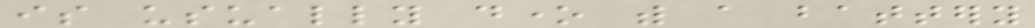is usually done with a battery
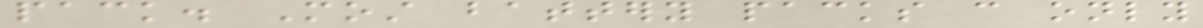pack. Most battery packs can only
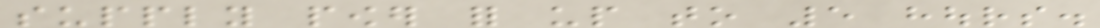supply power for up to 5 hours.
